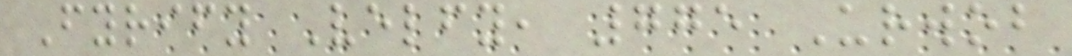Fyrify Velfy, 775 Urwob
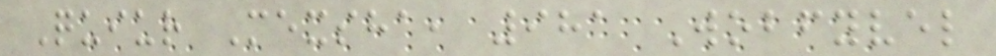Quiur Mexsha, 981 Wobfyvel
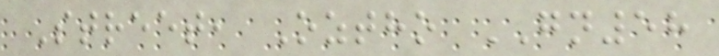Street, Oztho GN58
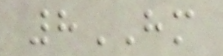8HM
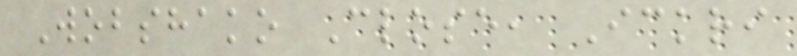Wobshako Close, Ickri
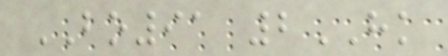BO91 2HK
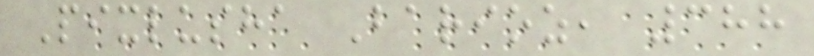Pixlusha Barioz, 388
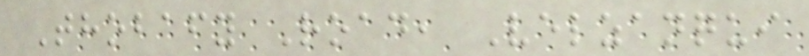Thobafy Road, Velzanqui
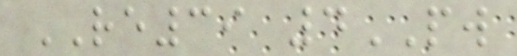RE39 4PW
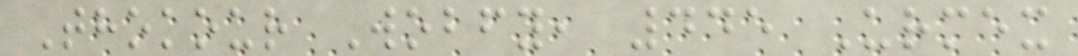Thokour Wobfy, 445 Urmex
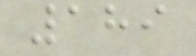189
